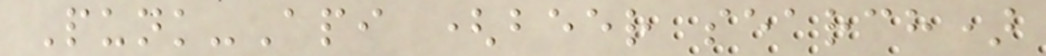Punk-Api (beer search)
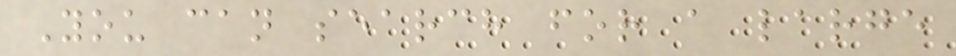You can search for a large
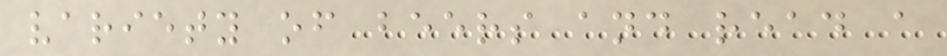variety of beers and read a
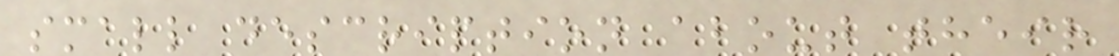small description about their
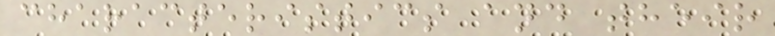characteristics and their
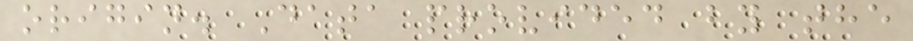origin. Data provided by the
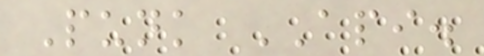Punk API.
